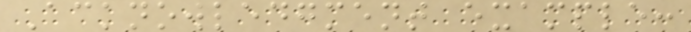Acknowledgment example:
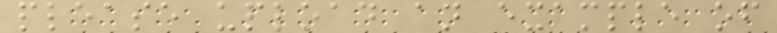please upload an example of
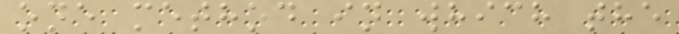one method in which the
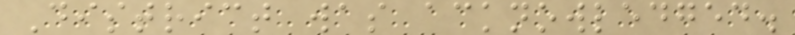District was acknowledged.
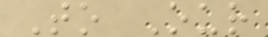To Our
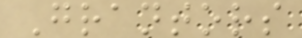Grantors
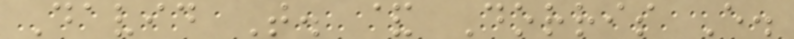David T. & Dorris E.
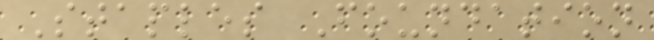Staples Foundation
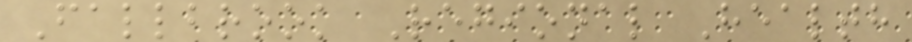Fallbrook Regional Health
